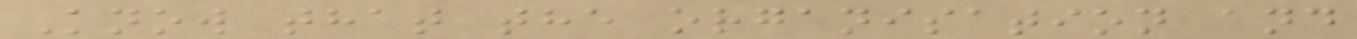Know that the organisation and
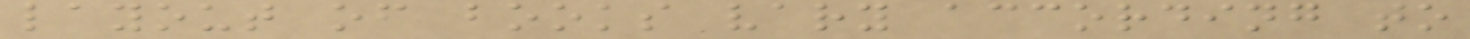layout of books vary according to
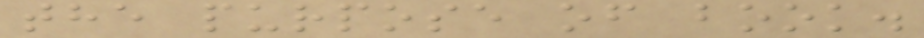the purpose of book.
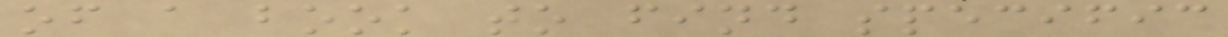of a book to find specific
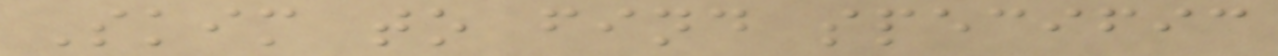Skim to find specific
